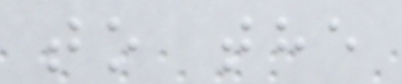to the
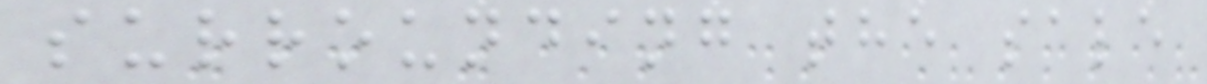surrounding the sale
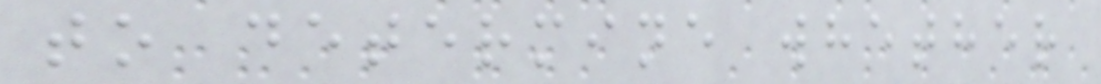to determine whether
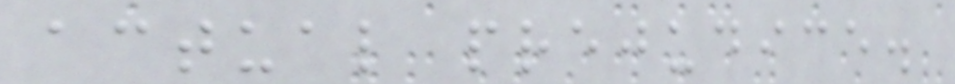actual prejudice.
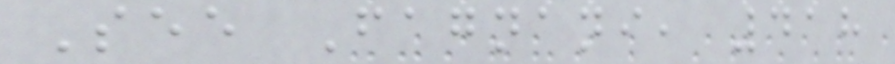See Fagnani, 418
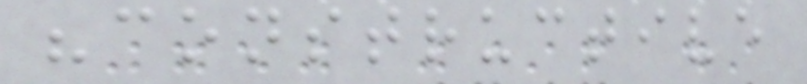"constructive
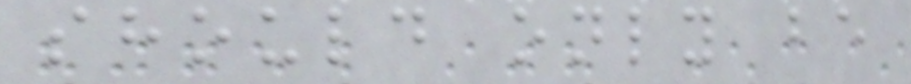should only be
